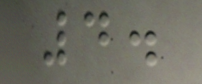4.
